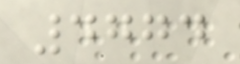4774
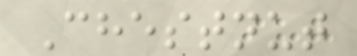Chestnut
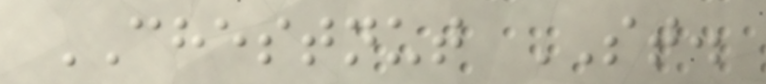CHESTNUT ST.
